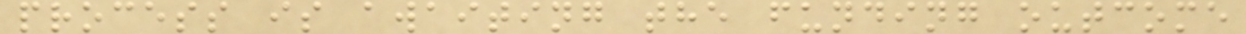process is awaiting the funding outcome
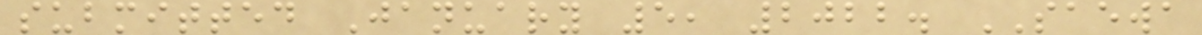submitted January 5, 2022. SAEWA
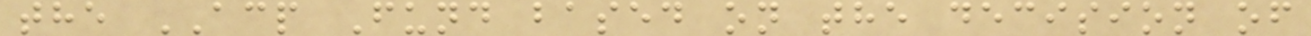the ACP Fund based on the decision of
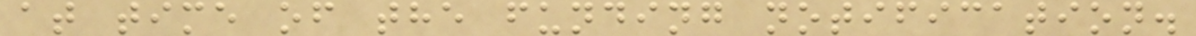at time of the funding notification.
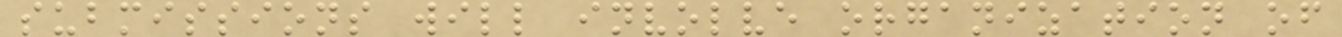submissions will involve organization of
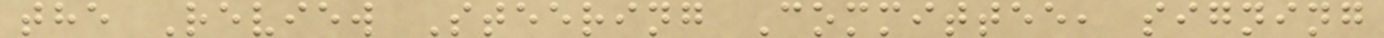the Review Steering Committee, signing
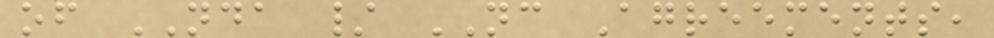of NDA / NC Agreements,
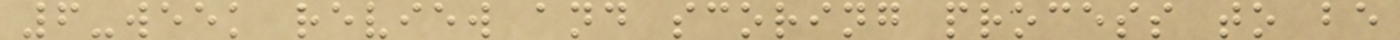6-week review and scoring process to be
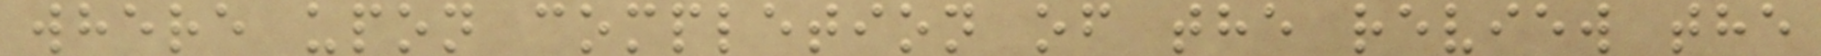where upon completion of the review the
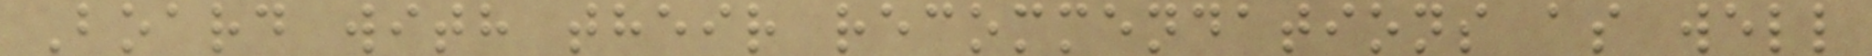Board with their recommendations as well
